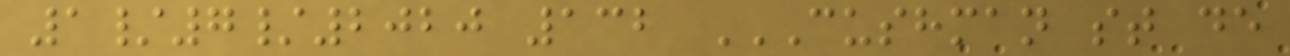1/7/2020 132 CUSHMAN ST DE
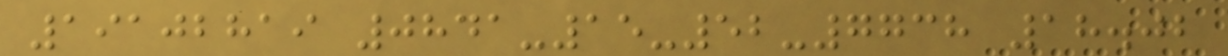19102819 0841-15-52-7738 18.02
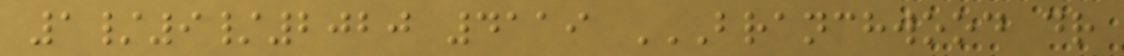1/9/2020 4119 BRANCHWOOD DR
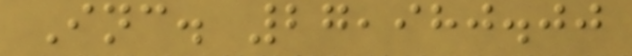Inc. 27,980.00
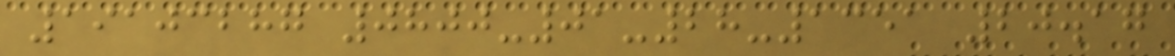19103287 0800-01-28-1351 20.17
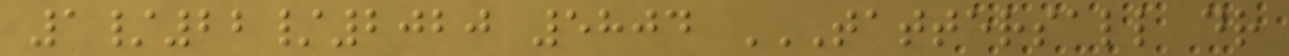1/22/2020 5804 TATTERSALL DR
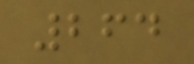264
